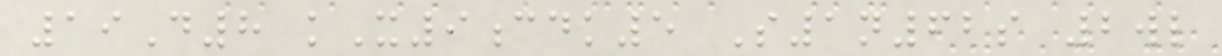19D8 kX9cdk5 S1n62s 2wl
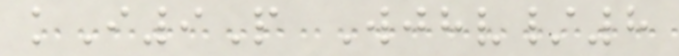kI9P Wjhv/8
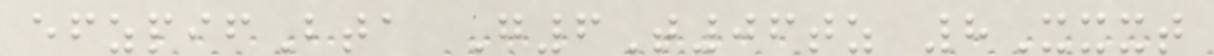efzpifBta G6T06tz 8Xxxt
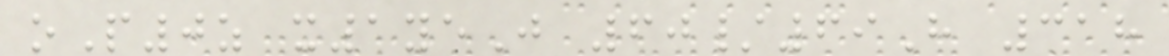oP0z x1yeJ 60/69H 318
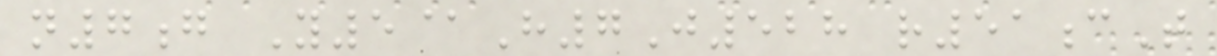n7g Y5@H7J528 r51cT
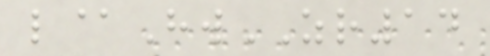l@HwZR14
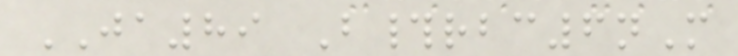JA89 B#rbc6nM
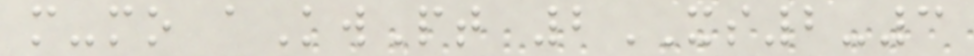m-mo aKwPt 2XS2-3
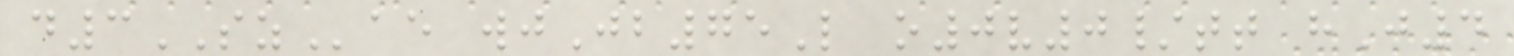d3SZae wjJb75L o0v0/tt hJ4
